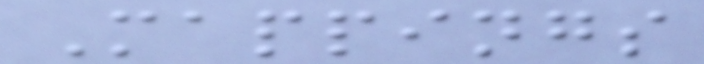Mappings
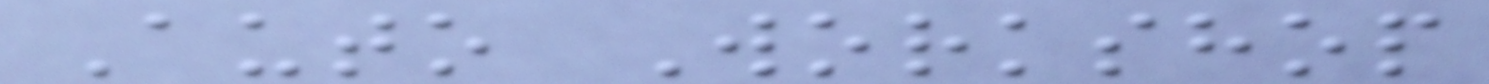Auto Workshop
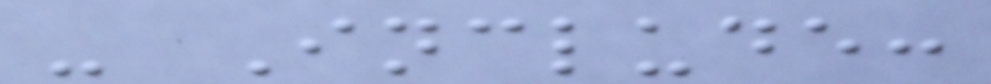- Include:
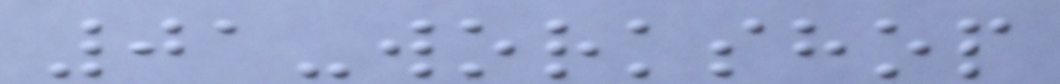01-workshop
